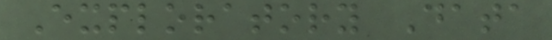Exploratory Data
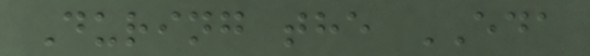During the EDA
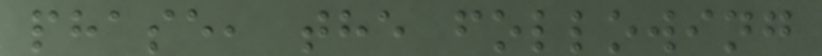phase, the following
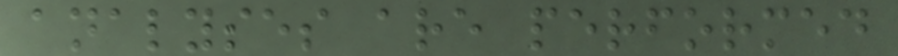analyses are performed
